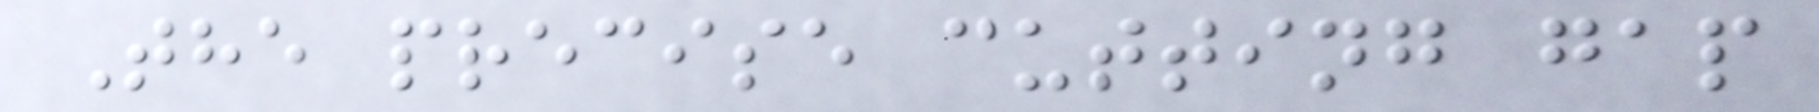The precise cutting gap
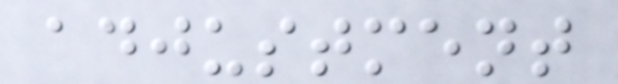adjustment
